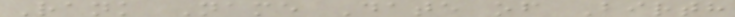Rank Name Date of Birth
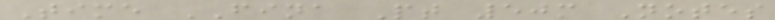Time FINA Pt 50m Notes
